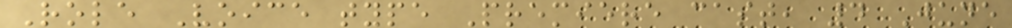Role Voice type Premiere cast, 4 June
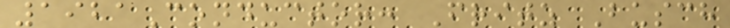1921Conductor: Fritz Busch
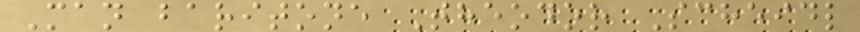Man baritone Theodor Scheidl
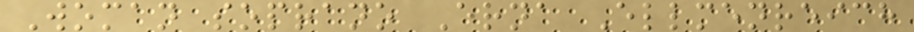Woman soprano Erna Ellmenreich
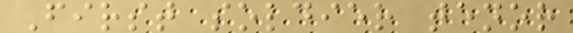First soldier tenor
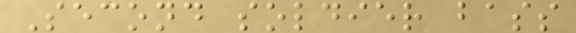Second soldier bass
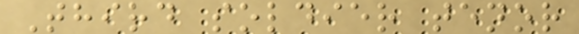Third soldier tenor
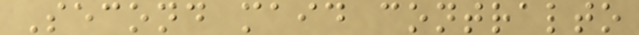Second maid contralto
